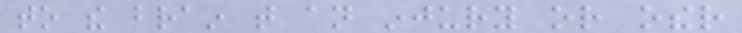to the brain that an injury or other
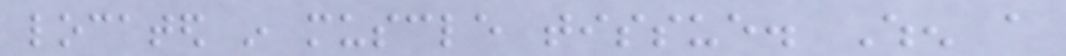located in muscle tissue. When a
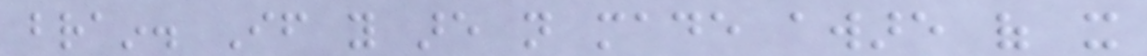brain. If you are not made aware of it
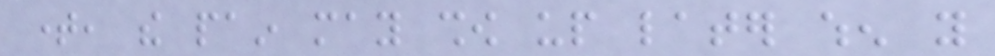time, the pain may show up later when you
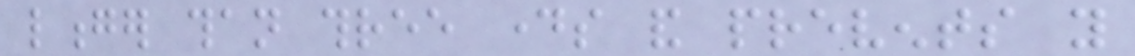longer than three days and prevents you
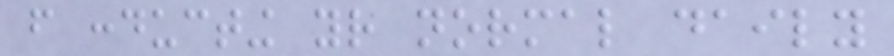from conducting your normal daily
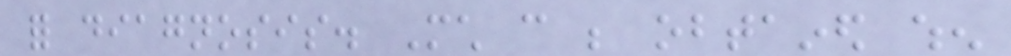for diagnosis. Much can be obtained when
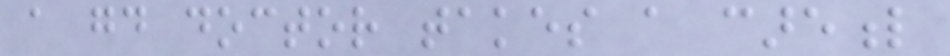a good doctor takes a careful
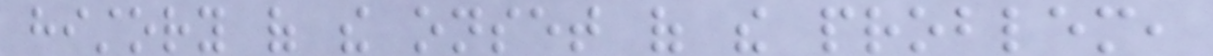history of the onset of the problem,
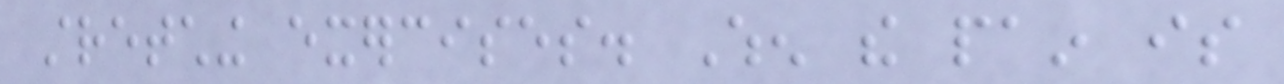stretching exercises. When the pain is
